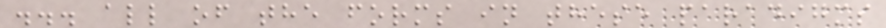... all of the forms in these paradigms
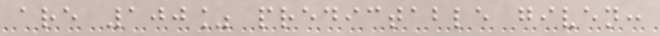are 100% predictable given:
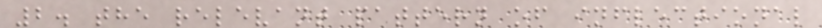2. the relevant pattern of inflectional
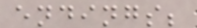endings;
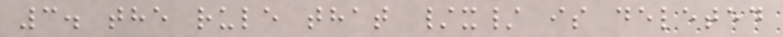3. the rule that /x/ is deleted
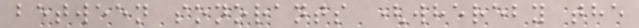between sonorants (whereby the
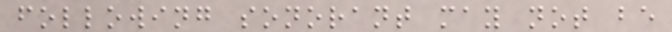following sonorant may not be
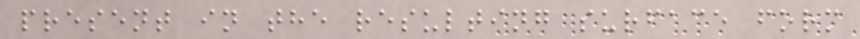present in the resulting surface form
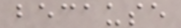because
